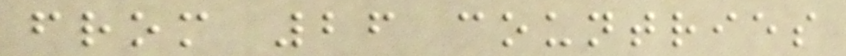from 26 countries
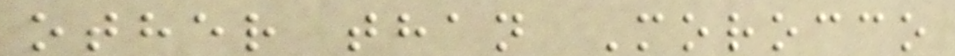other than Morocco
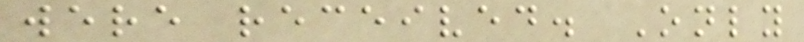were received. Only
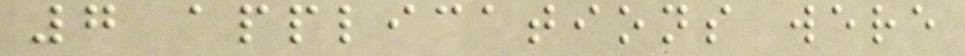7 applications were
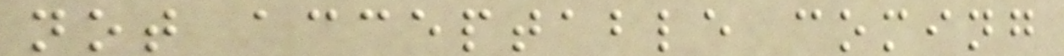not acceptable coming
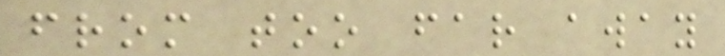from too far away
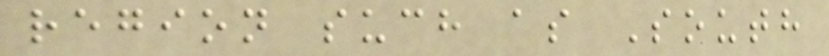region such as South
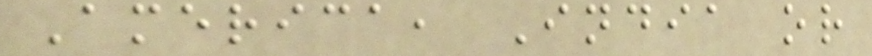America, India or
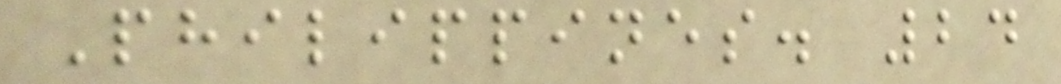Philippines. 24
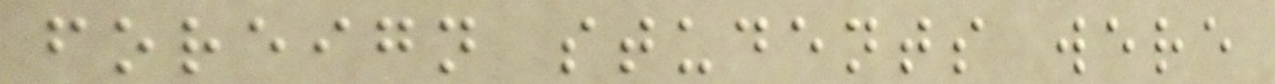foreign students were
